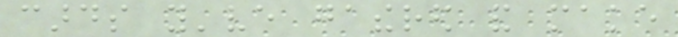cards you've gathered and make
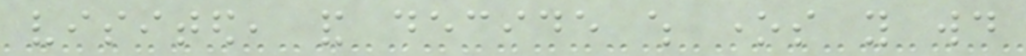visited, and decide which ones you would
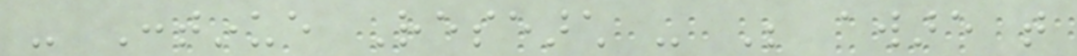- Continue Research - Be aware that
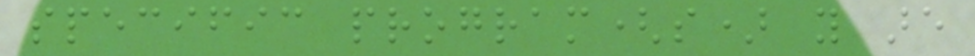specific program(s) you are
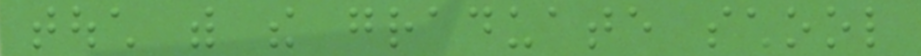touch with the graduate school
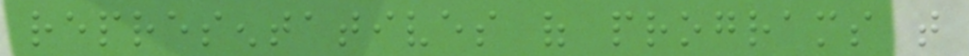representatives of programs that
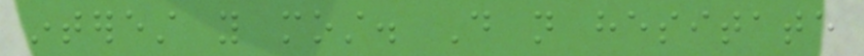interest you most. Do not hesitate
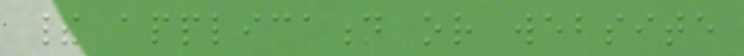their application or website
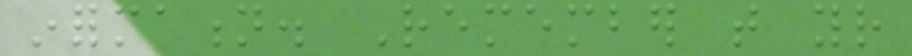information. Remember that your
